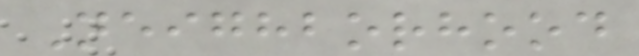Neighborhood
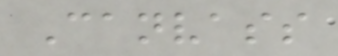Canvass
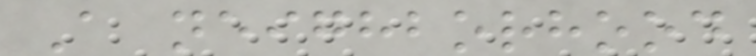A neighborhood
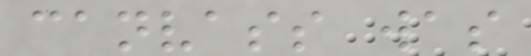canvass was
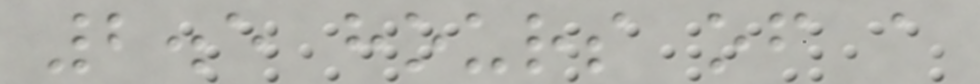2.5 hours of a
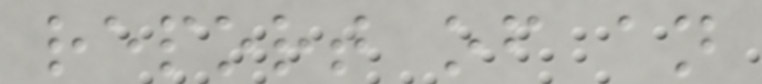report of an
